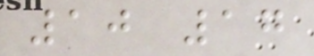10 17
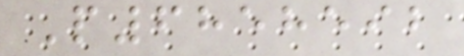P6858592
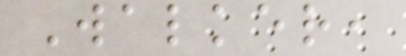Walker,
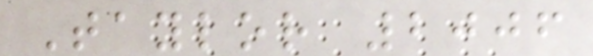Taylor 2006
